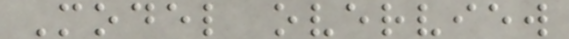Model overview
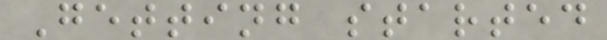Getting started
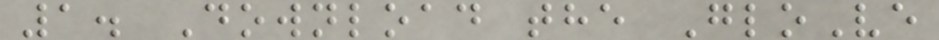1. Download the GloVe
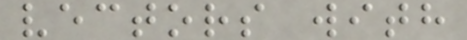vectors with
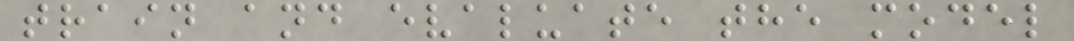train and evaluate the model
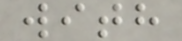with
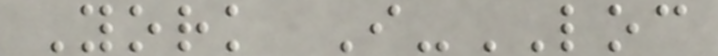York I-LOC
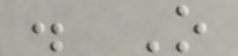. O
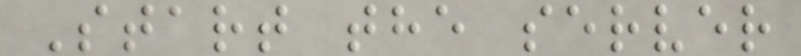Start the server
